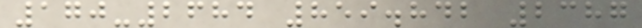170-2684 859.842 2387
